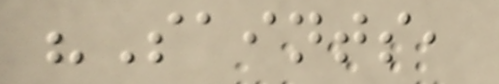"Saints,
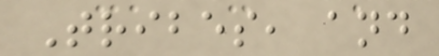Tribes, and
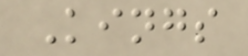Kings
